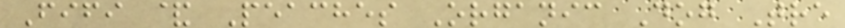Fifi & Peaches Organic Dog Tre
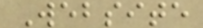Website
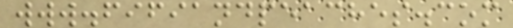www.fifiandpeaches.com
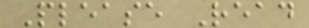Please Read
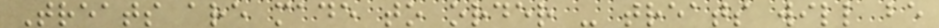Treats are made to order - treats will be
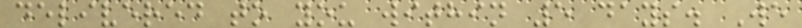delivered to you within 5 days. We
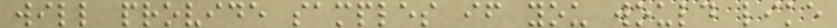will provide samples if you would like
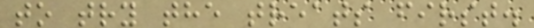to try the treats first.
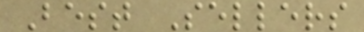Best Sellers
